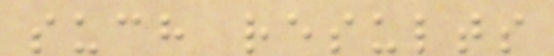such results
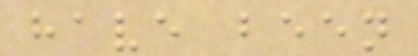have been
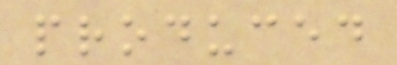produced
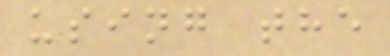using the
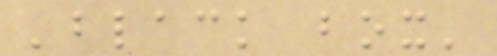'black box'
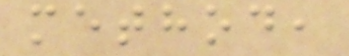method,
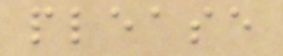please
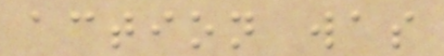action was
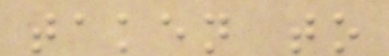taken to
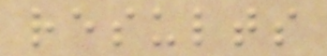results
